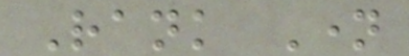Rank Name
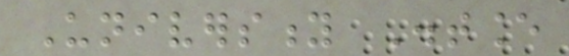University Distance
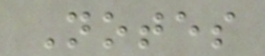Notes
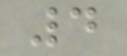4
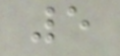5
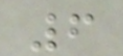6
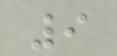9
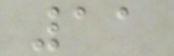11
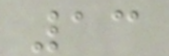13
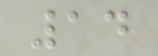14
